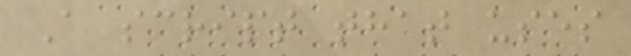A script that uses
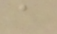a
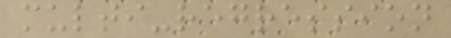multi-regression
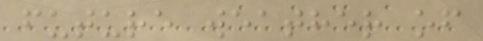future weather of
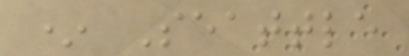* Seattle
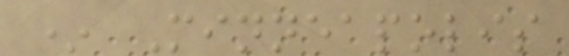* Minneapolis
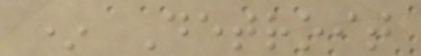* Detroit
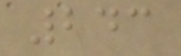243
